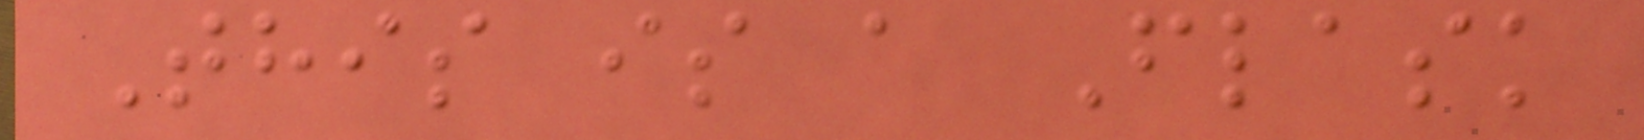This is a Flask
